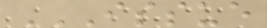ISSUE
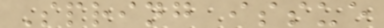Spring issue
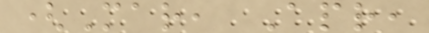(Mar, Apr,
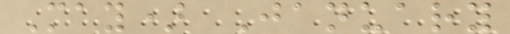May) January
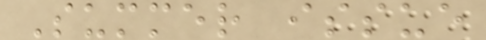Summer issue
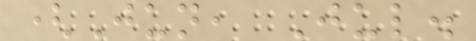(Jun, Jul.
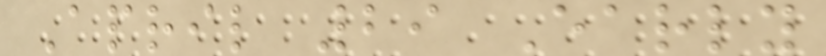April 29 Early
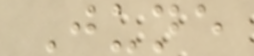June
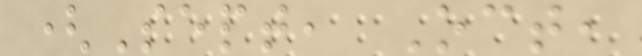(Sept, Oct,
